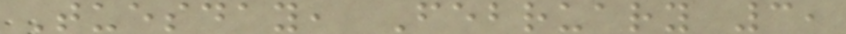Tuesday, February 3,
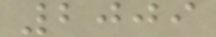2009
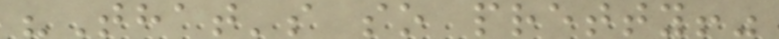"That's so pretty!"
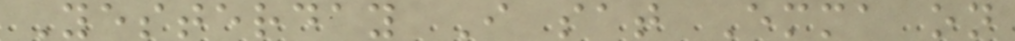Yesterday I sat Emma on
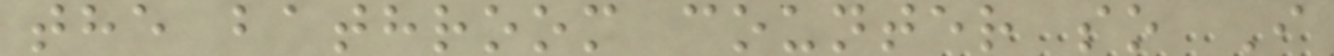the bathroom counter so I
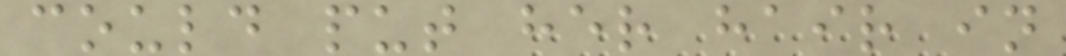could put her hair in
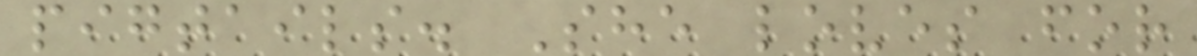pigtails. She loves for
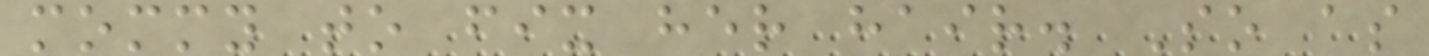mommy to fix her hair. So as
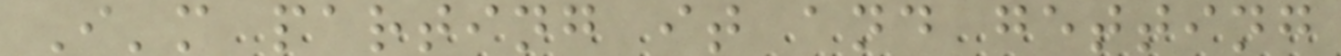I'm parting it and getting
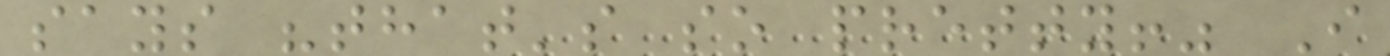says "that's so pretty!" I
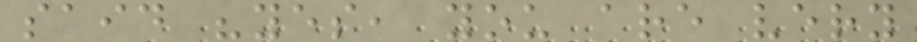said "yes, you are very
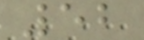52
